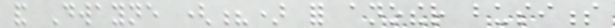and Dwayne (?) for another business
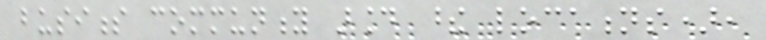business community around these locations),
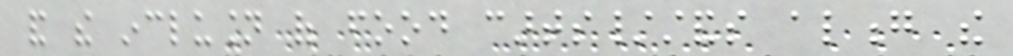and the inclusion of food carts/stands along the
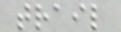trail
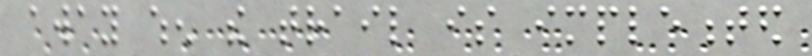away when the trail is implemented
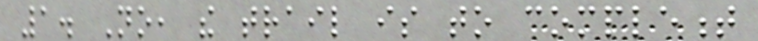1. No, the trail is to complement
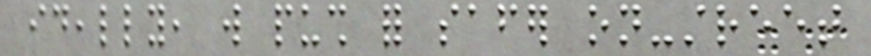ideally, will push for safer on-street
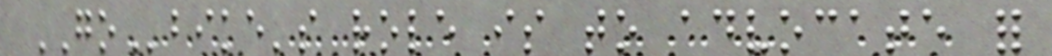GObike's role is to advocate for
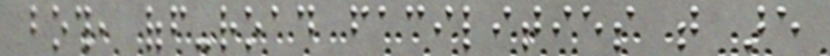both, off-road facilities that are
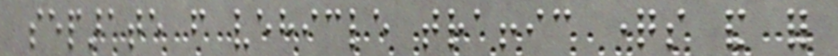separate from vehicle traffic questions and for
